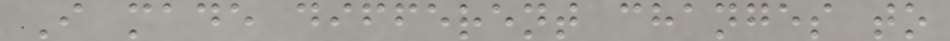I made different changes to
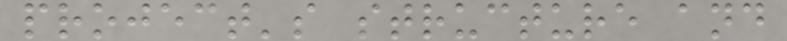project's structure and
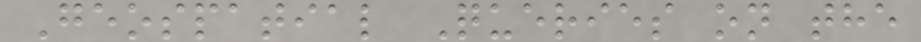Geospatial Queries on the
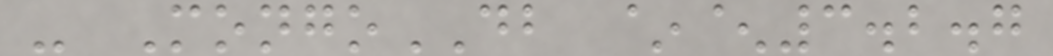- MongoDB ~^3.2.7
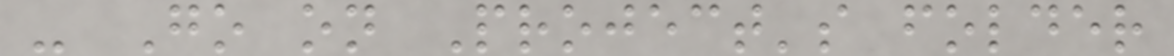- Go on Project's folder
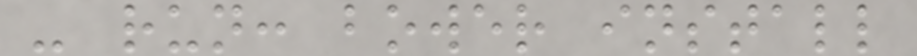- run: bower install
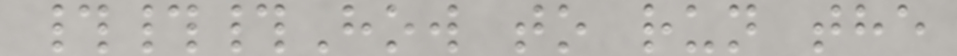###How to run the
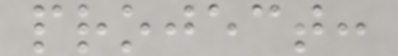project:
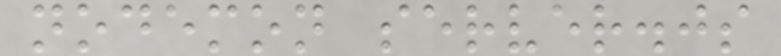nodemon server.js
